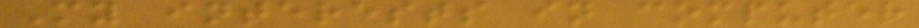My interests in computer
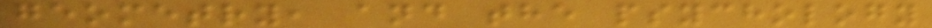geometry, and the psychology
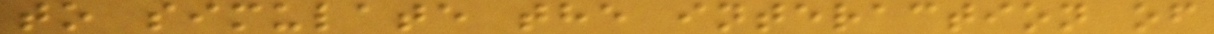to simulate the interaction of
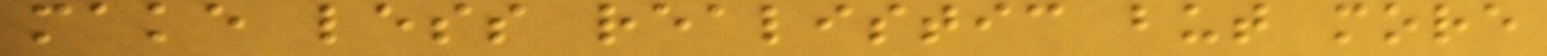make less realistic but more
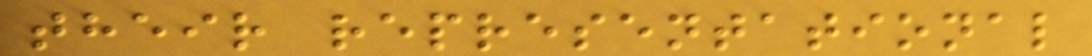their representational
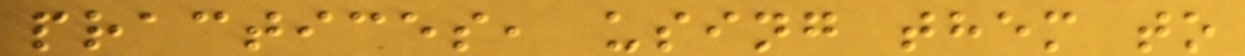practices, using them to
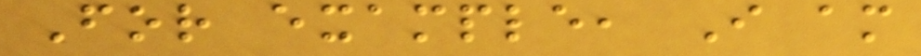For example, I am
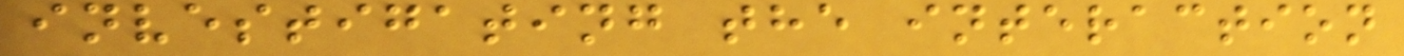investigating the interaction
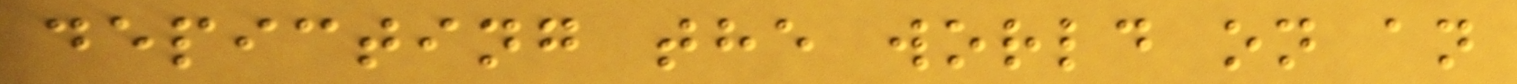depicting the world on an
